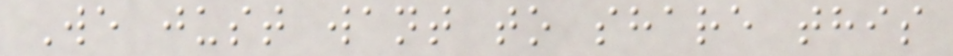We just want to share this
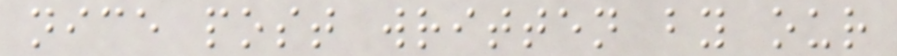nice post written by our
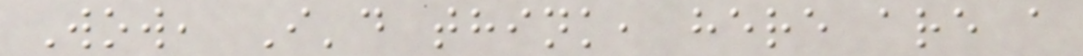Wow, I'd think, here are a
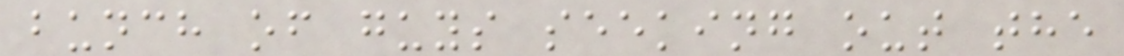bunch of guys seeking out the
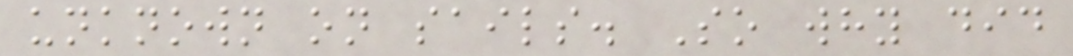unknown on sails. So why did
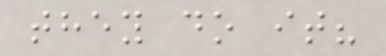they do it?
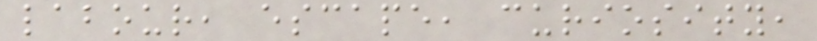labour, escape, curiosity,
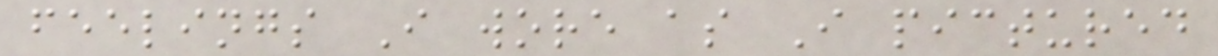feelings I wore as I pictured
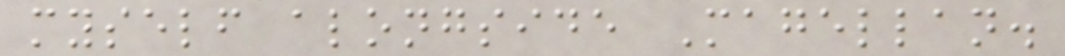myself alongside Magellan.
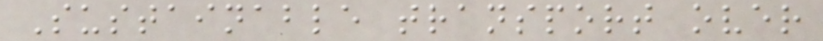Sustainable transport over
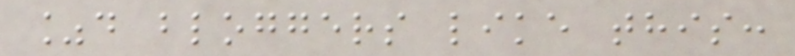%d bloggers like this:
